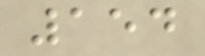154
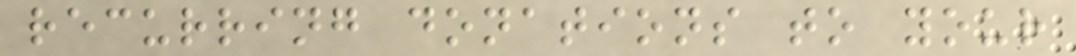recurring donations to your
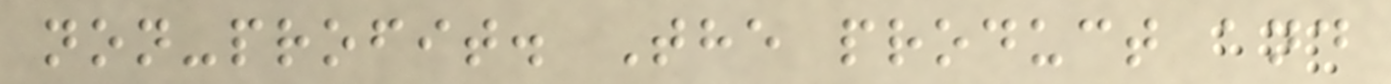non-profit. The product and
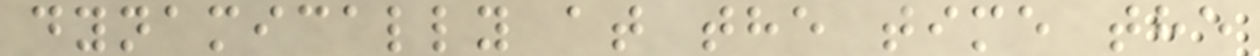dynamically at the time the
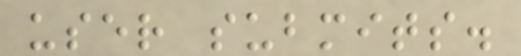user submits.
